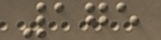175
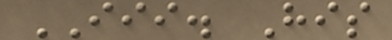III. His
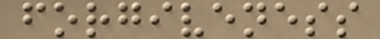forgiveness
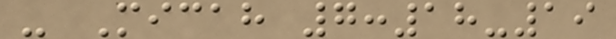- Micah 7:18-19
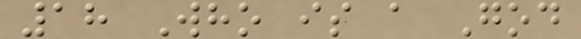18 Who is a God
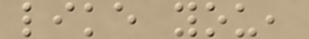like you,
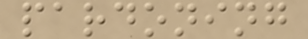pardoning
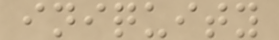iniquity
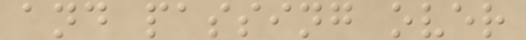and passing over
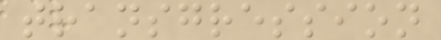transgression
